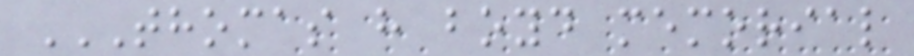THOMAS H BOYD MEMORIAL
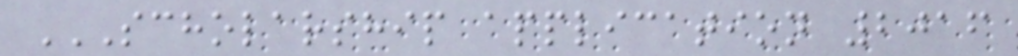SCHOLARSHIP APPLICATION 2016
